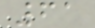61
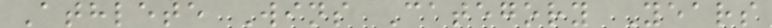Athlete Wins Category Years
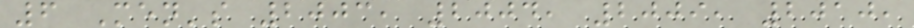6 Men's 2003, 2004, 2009, 2010,
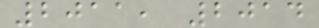2011, 2014
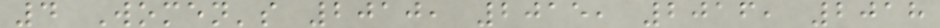4 Women's 2010, 2015, 2016, 2018
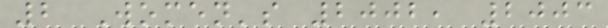2 Women's 2002, 2003
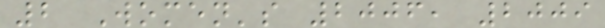2 Women's 2006, 2009
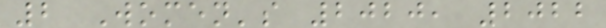2 Women's 2020, 2022
